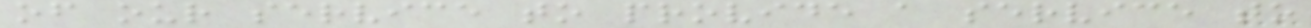of our service to provide a service to
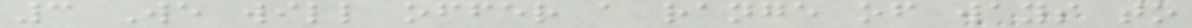3 We will offer a range of ways to
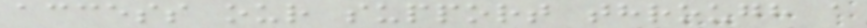access our support through a
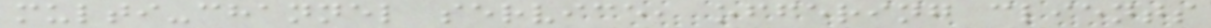multi-channel service, offering clients
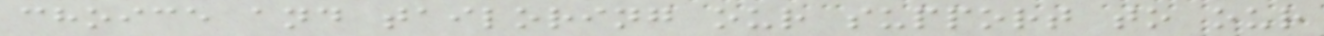choice and tailoring our support to our
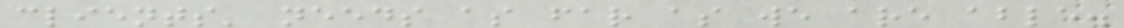clients' needs as far as we are able.
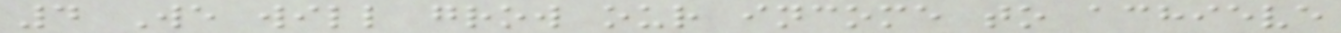4 We will grow our income to achieve
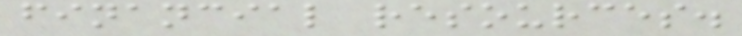financial resources.
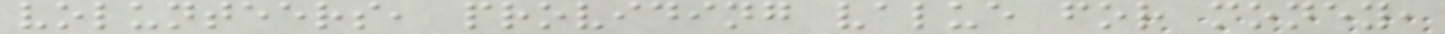volunteers, providing value for money,
